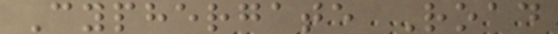Cyphergate Road
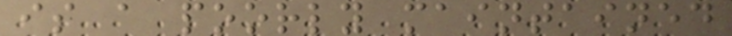is a poorly maintained
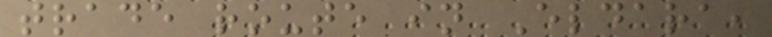trade route in Eldara,
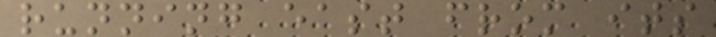running east from its
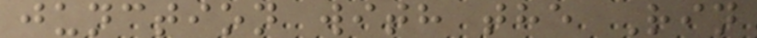junction with the Rin
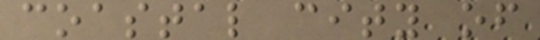coastal city of
